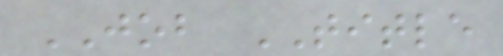JOB TITLE
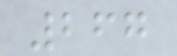267
